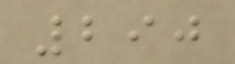290
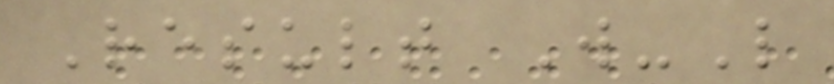Result W-L
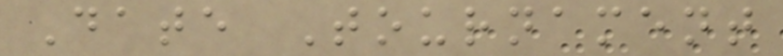Date Tournament
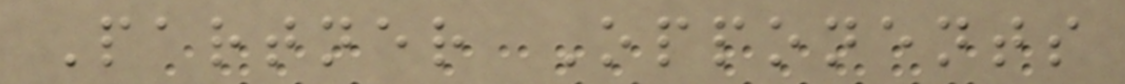Partner Opponents
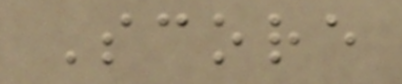Score
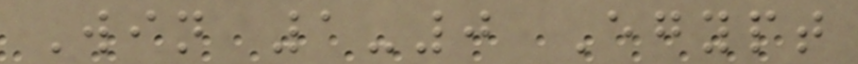Win 1-0 Egypt
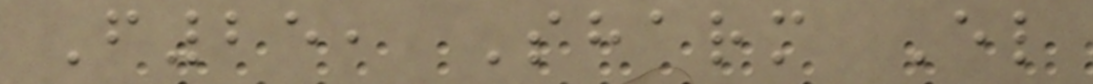F25, Sharm El
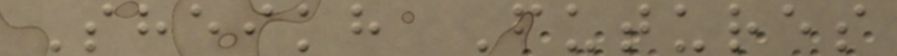Sheikh Futures
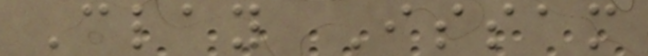Clay Issam
